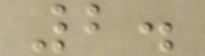2.
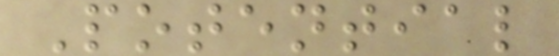Potential
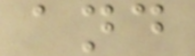and
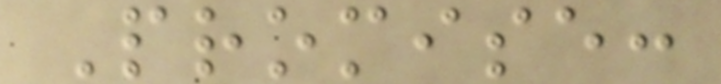Promise:
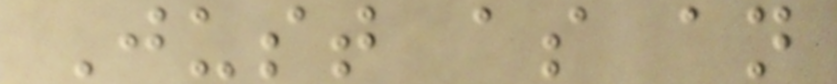Just as an
